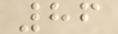86
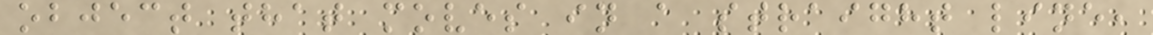object that moves in a straight line,
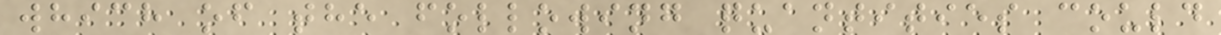which of the following quantities could
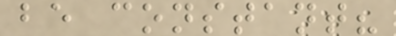be constant?
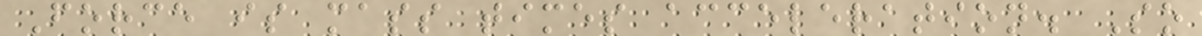Force is mass times acceleration. So
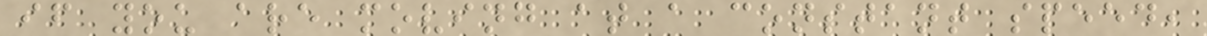if you are moving at a constant speed,
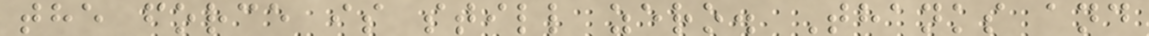the force is still zero. Thanks and
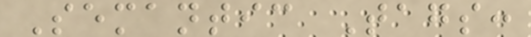Semantic Tags:
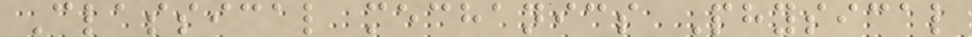Classical mechanics Physical
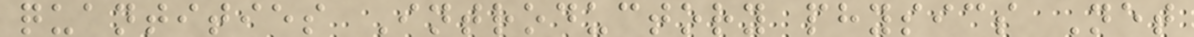quantities Introductory physics Net
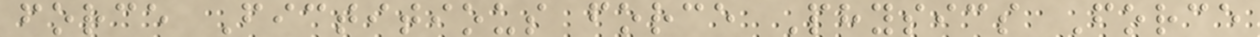force Fictitious force Physics Force
